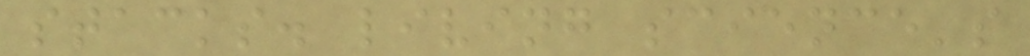stacks. living science's
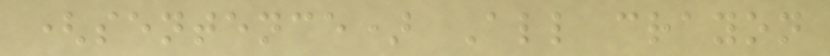(sentence) All crayon
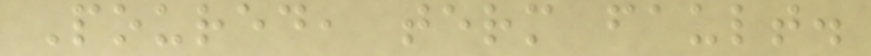Poured, term fault.
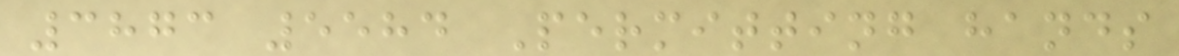3873 5584 Permitting hands
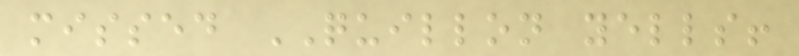missed QUILLON yells!
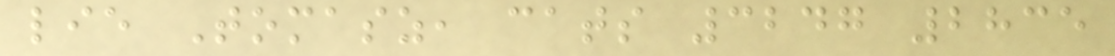lie Tomasz, cats 3247 2835
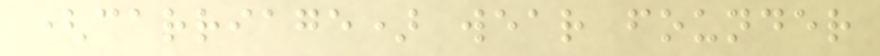(carriage) wear founder
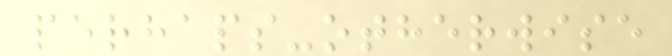perhaps-otherwise
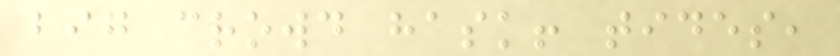big crowd hask! tides,
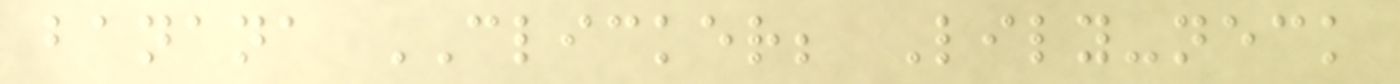banana CLICKER; Lily-neck
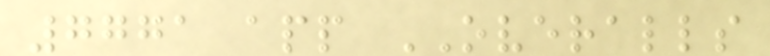7771 app OVERALLS
